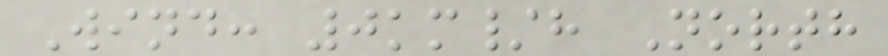Wind: 0km/h North
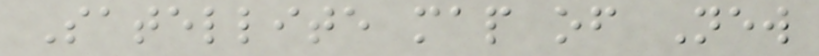Satellite map of New
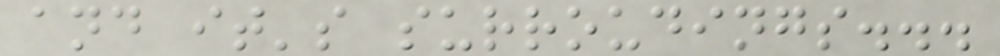and it's surroudings...
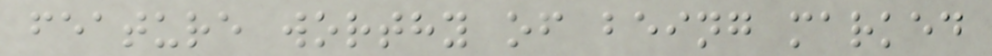feature worthy of being marked
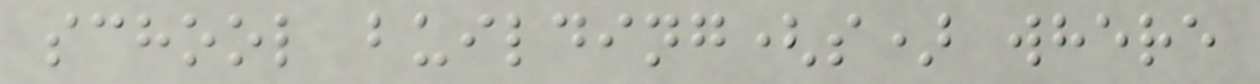school building(s) where
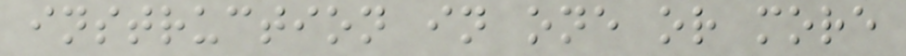instruction in one or more
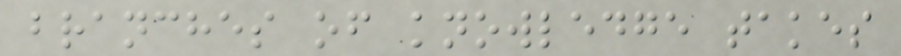branches of knowledge takes
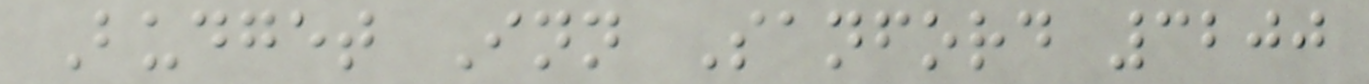Budget Inn Sanford 3200
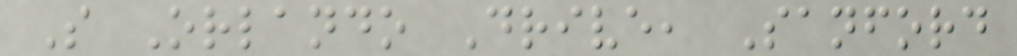S Orlando Drive, Sanford
